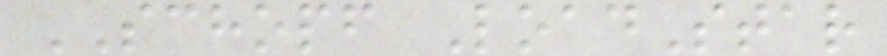SCHOPF LoadStar
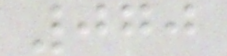070
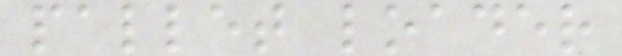pallet loader
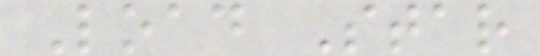Load Star
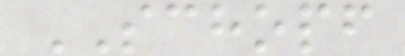SCHOPF
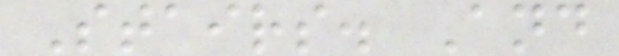Stairs. And
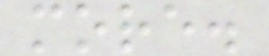more.
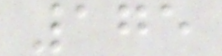175
